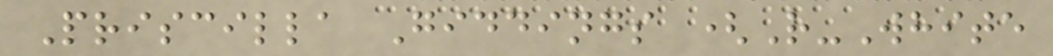Priscilla Giddings (R-White
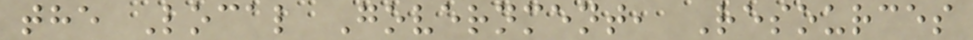the Local Government, Resources
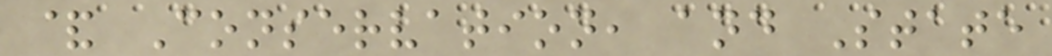& Conservation, and State
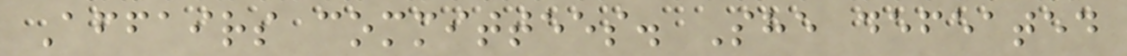Affairs committees. She defeated
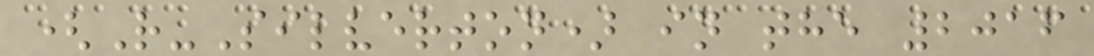(R-Silverton) in the 2016
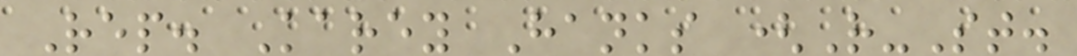Rep. Karey Hanks (R-St.
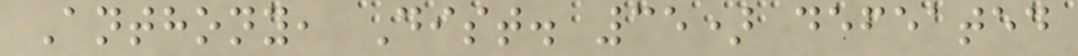Anthony, Dist. 35) defeated
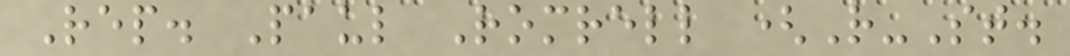Rep. Paul Romrell (R-St.
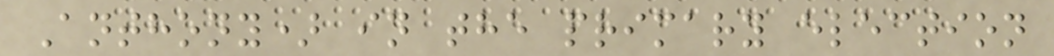Anthony) in the primary election
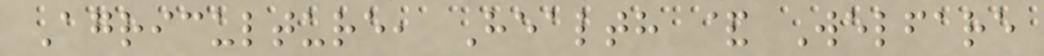Agriculture, Health & Welfare
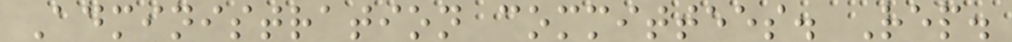Administration committees. Rep.
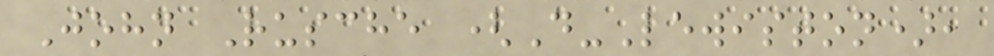John Rusche (D-Lewiston),
